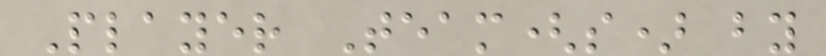Player Team(s) by
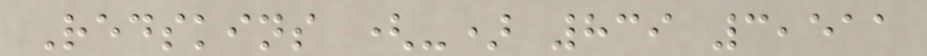Redskins (-) 839 3,511
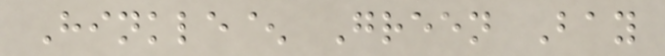Hinkle^ Green Bay
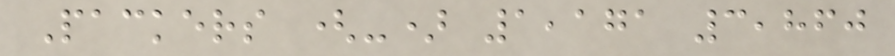Packers (-) 1,171 3,860
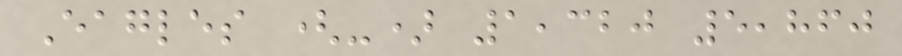Eagles (-) 1,320 5,860
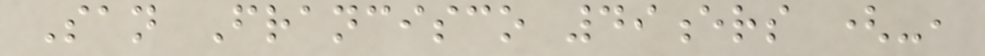San Francisco 49ers (-,
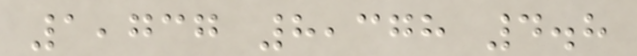1,737 8,378 4.8
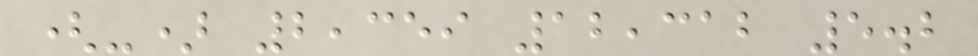(-) 2,359 12,312 5.2
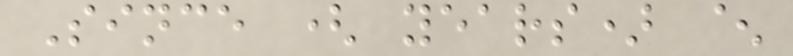Since ( years) ^
